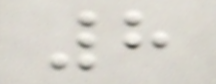8
